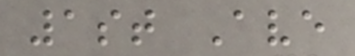1st Ave
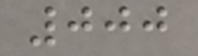000
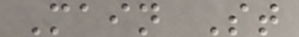Main St
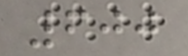600
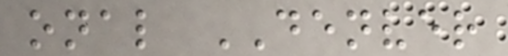onal DENVER
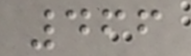466
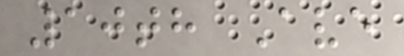10th Ave
